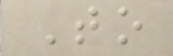To
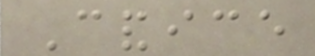Candice
